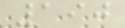190
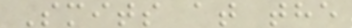Smits at the
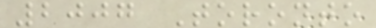2007 Toronto
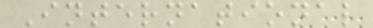International
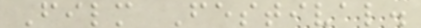Film Festival.
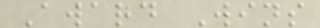Award Wins
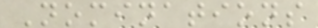Nominations
